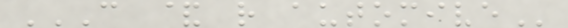C & R AUTOMIVE
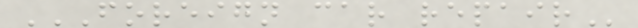FOREIGN CAR REPAIR
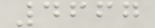4667
